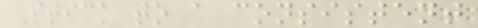Stick to a consistent
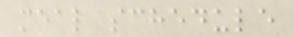meal schedule
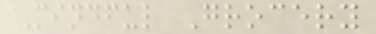Mindful Grocery
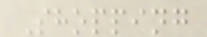Shopping
